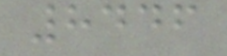8446
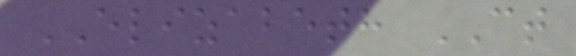ELIZABETH CT
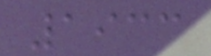1933
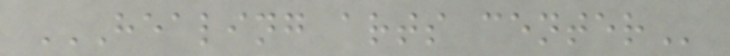HEALING ARTS CENTER
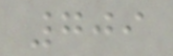709
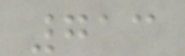713
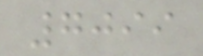7099
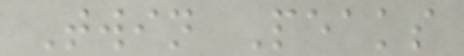Twin Peaks
